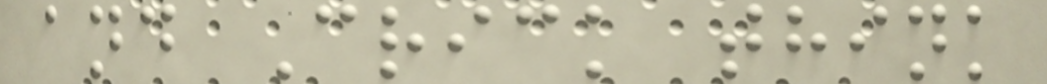and Crick think
